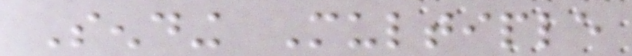Sending Multiple
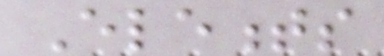Elements
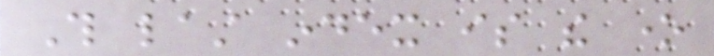This last index is the one
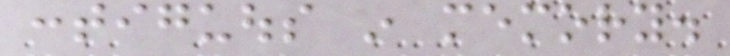contiguous in memory.
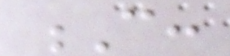C:
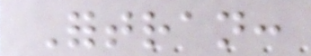Fortran:
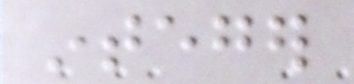integer
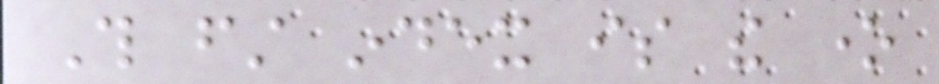This first index is the one
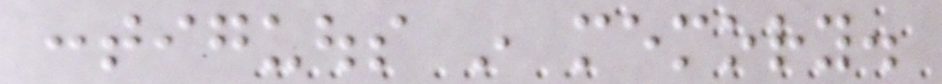contiguous in memory.
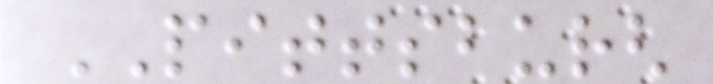PITTSBURGH
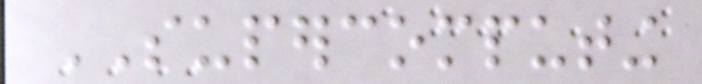SUPERCOMPUTING
